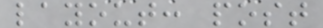layout: post
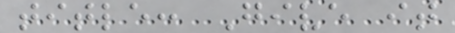title: Give it
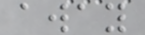away
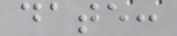date:
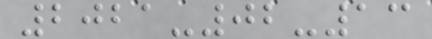2021-02-13
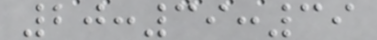20:39:39
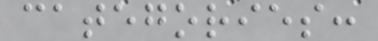categories:
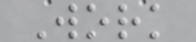Work
